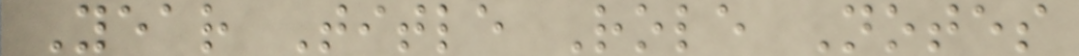Year Title Role Notes
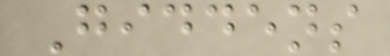Giddens
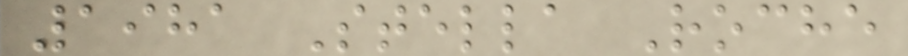1981 Stella Roche
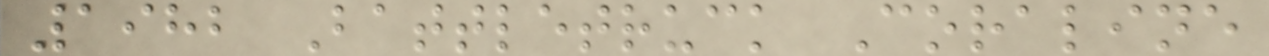1982 Battletruck Coraline
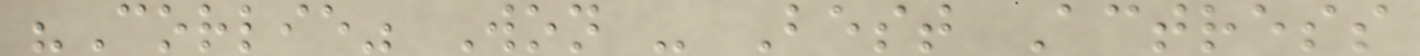"Corlie" Won - Best Actress
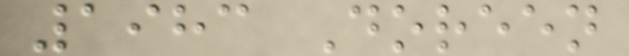1983 Doreen
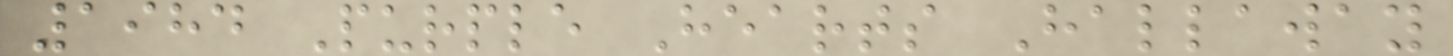1984 Purple Hearts Hallaway
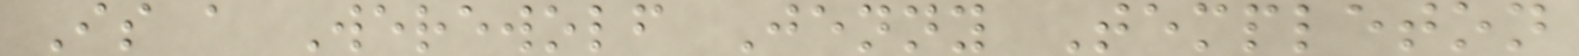Is a Werewolf Jenny Templeton
